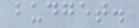budget.
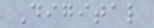Digital
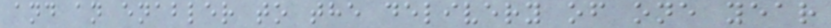and an enabler to the delivery of one year
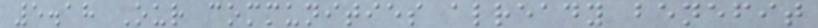5.18 Our communities already benefit
